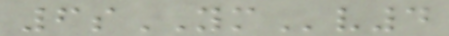6sYMv4
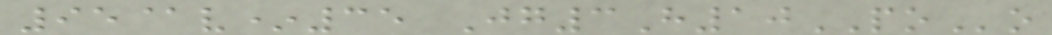95@v*35 Jg3H10POo
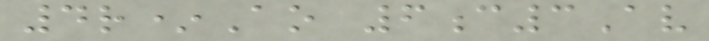4r*Ao 6c3Av
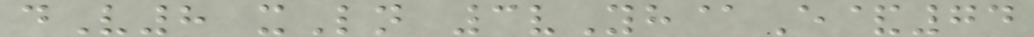dV8 xLn 3vYh@E&74
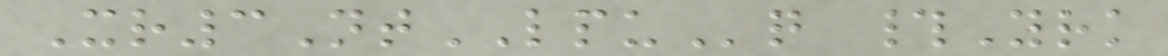Xr3NtLPUq #Yrk
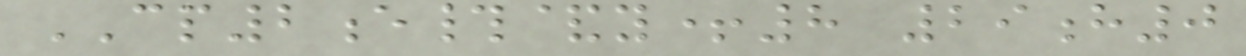CP2e#&y+8 29h0
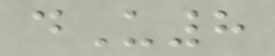dU8
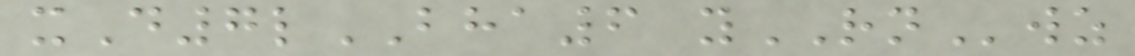xD7lBHA6 yRNwz
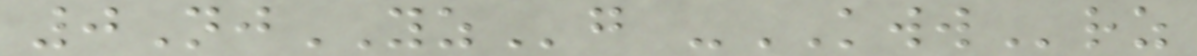0NjYZg -KWWrz
